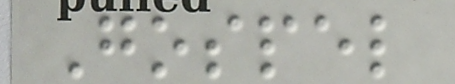Gospel
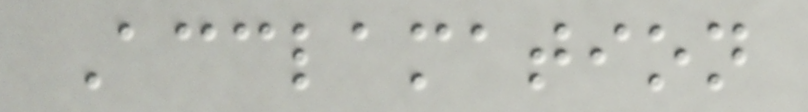Acclamation
